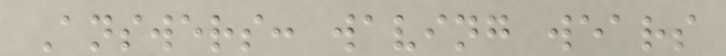Answers: waving wears
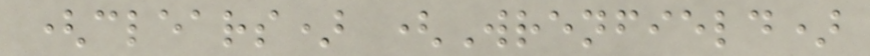(clears) (Wrenfield)
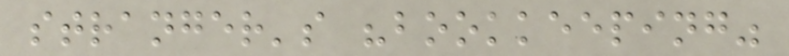stranger's "bookkeeping"
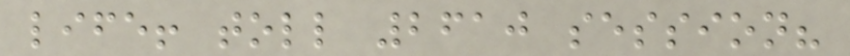life! toll 2610 session?
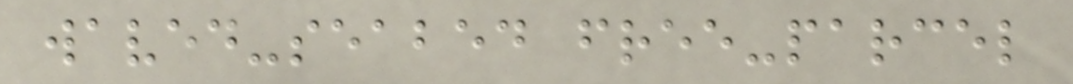waved-seabed free-parcel
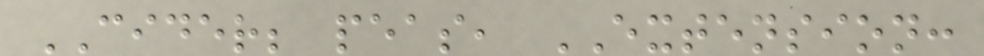CIDER; peas, EXTENSION:
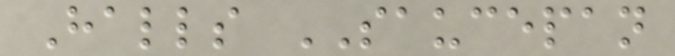Halls SAUCEPAN
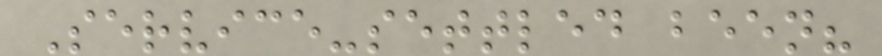Service-settled been?
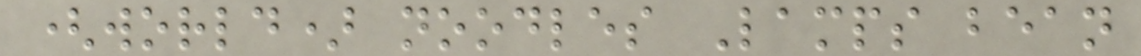(world) noodles Lamps bean
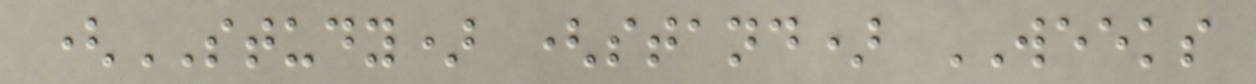(STUDY) (stand) WEEKS
